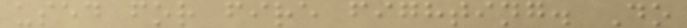used for fire fighting. Do
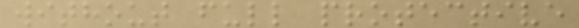without full protective
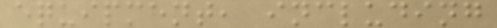equipment, including
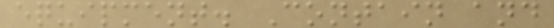equipment. Contain and
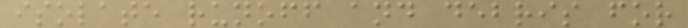isolate runoff and debris for
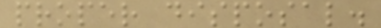proper disposal.
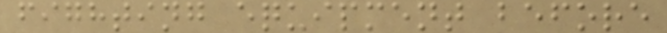fighting equipment before
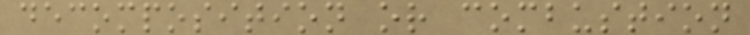decomposition or combustion
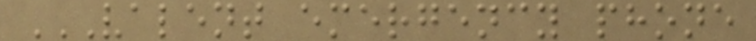VALENT EMERGENCY PHONE
